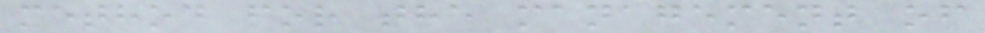method for the management of
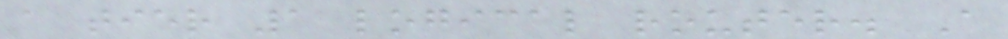a tier 1 logical router. A
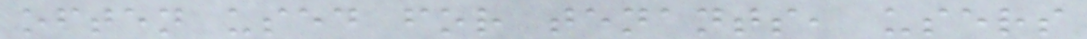often used for tenants, users
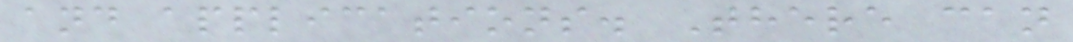and applications. There can
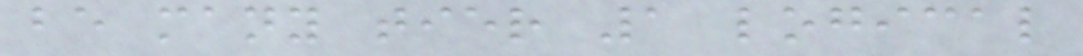be many tier 1 logical
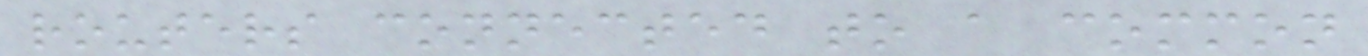routers connected to a common
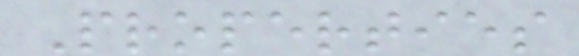Properties
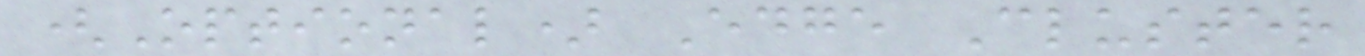(Optional) Edge Cluster
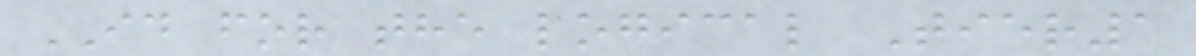ID for the logical Tier1
